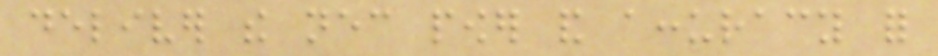deliver the necessary power and accuracy for
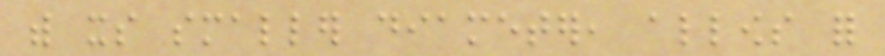with its smaller diameter, allows for
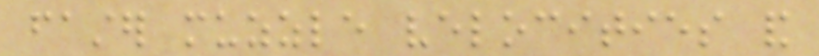faster muzzle velocities and
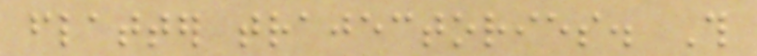flatter trajectories. This
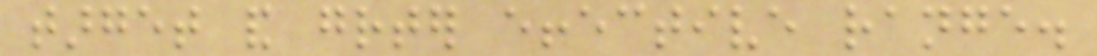target and greater effective range.
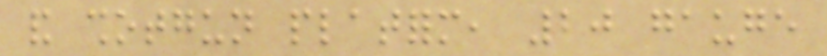and shotgun platform, 20 gauge
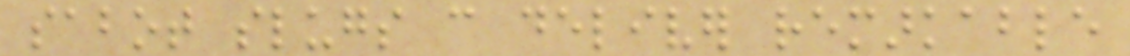sabot slugs can deliver remarkable
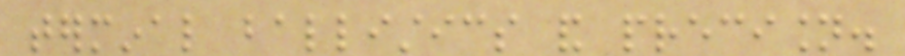terminal ballistics and precision.
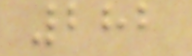282
